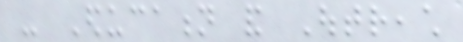- Education and Outreach
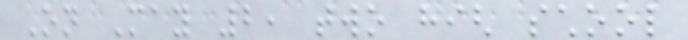On May 2, two high school
